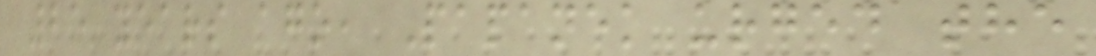25 years ago, Papanek urged the
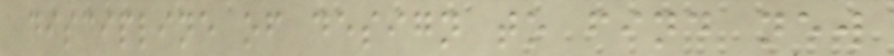discipline of design to find new
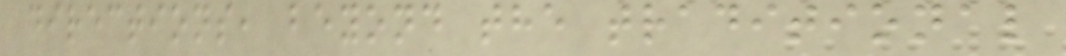directions, beyond the traditional
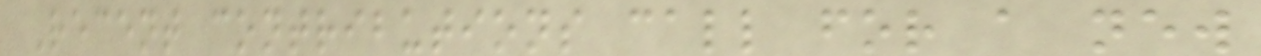Recent contributions call for a new
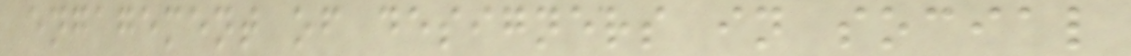engagement of designers in social
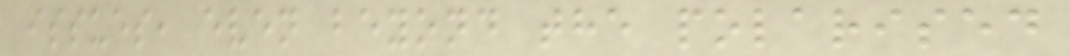issues, even beyond the polarised
